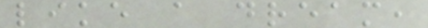like a dream,
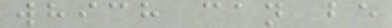which can be
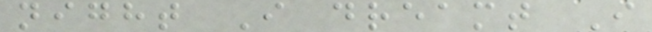night I dreamt I
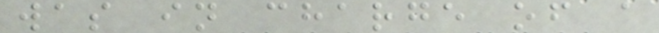was in charge of a
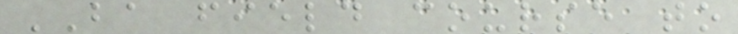BA field course to
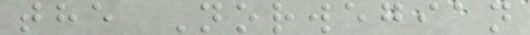the Norwegian
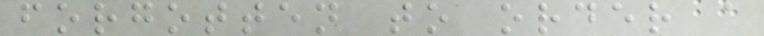forgotten to order a
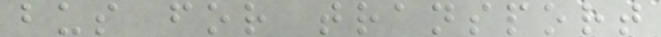bus for transport
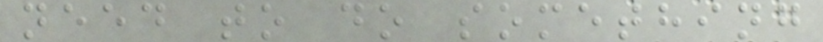need to do something
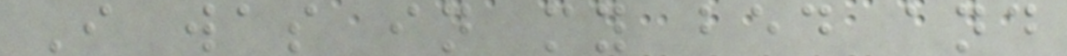I was in my bed and
